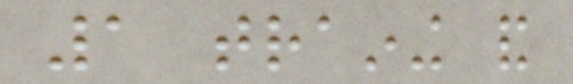1 training and
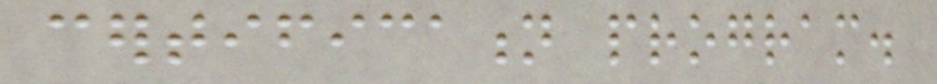certification program.
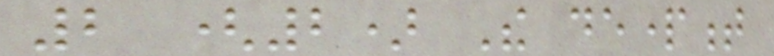2 (2) The department
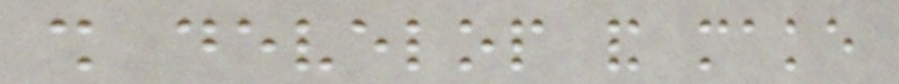shall develop and make
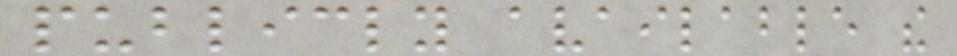publicly available the
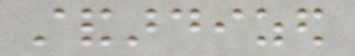standardized
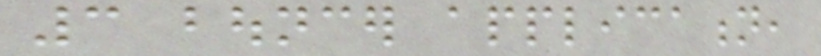3 bouncer application,
